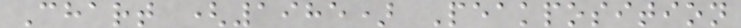Chart (1985) Peakposition
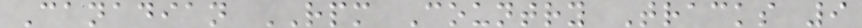Canadian RPM Country Tracks 9
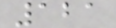121
